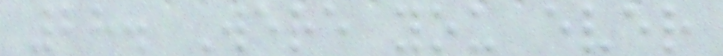28. Were you ever
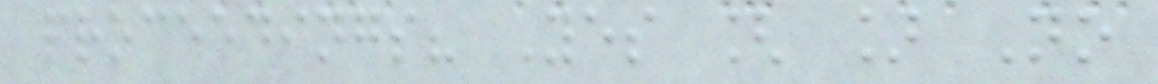proceedings? Yes [ ] No
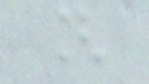[
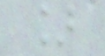]
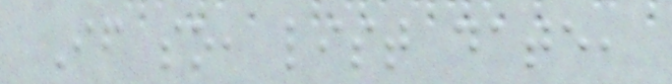If so, list date,
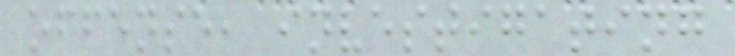offense, investigating
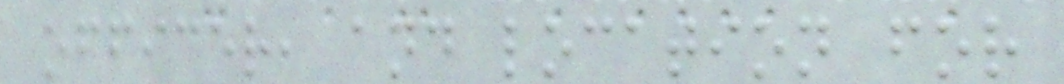officer, and location for
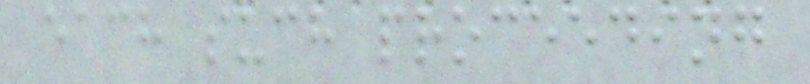each such proceeding
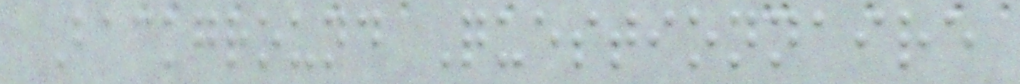Background Questionnaire
